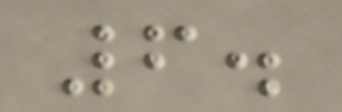6.
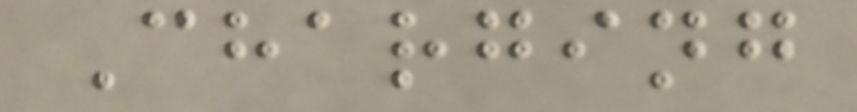Charging
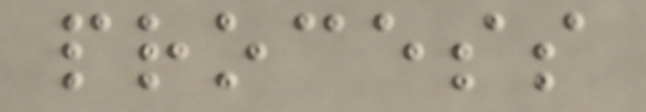process
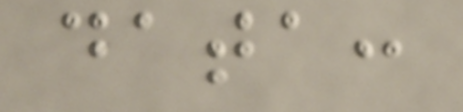data:
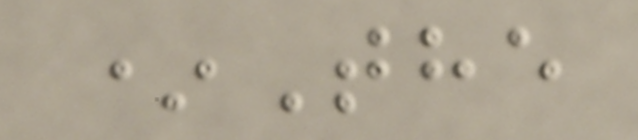*The
